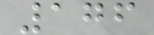176
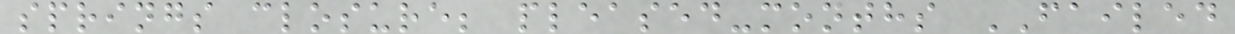springs closure; pleased-months FAILED
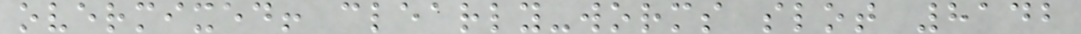overmixed! clearly-worms slot 8142
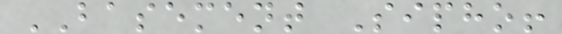BASEMENT Sipho!
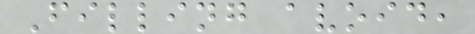Filling avoid,
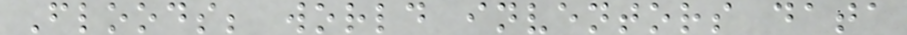Floods; world inventors data
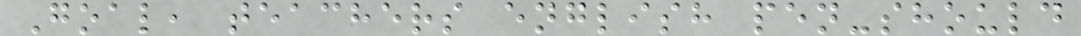Goal, teachers english pen-should
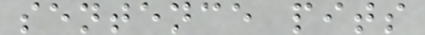sentence pits
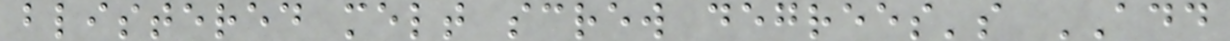blistered melt screw degrees's ADD
